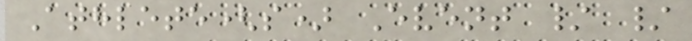Athlete(s) Event / /
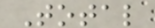Total
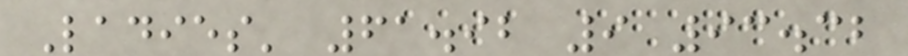Ladies' 61.92 9 93.32
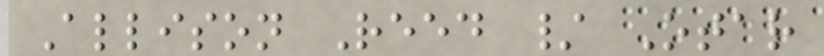Allison Reed / Otar
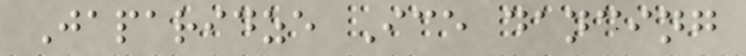Japaridze Ice dancing
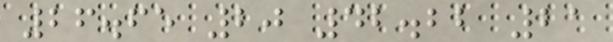26.65 20 42.22 21
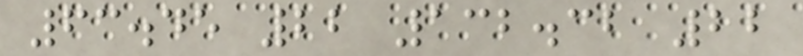63.45 22 132.32 22
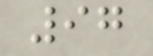97
